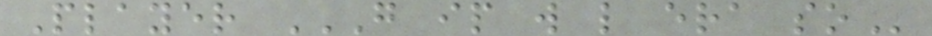Player G IP W L ERA SO
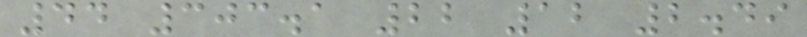44 303.1 22 12 2.49
